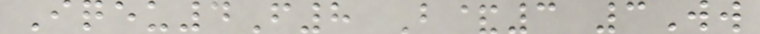Iqeu4F8 B&3 3Ww
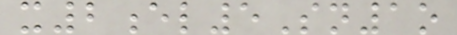x2el5Sn1o
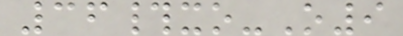36#xo-O9
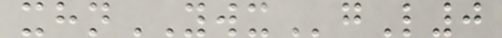xhnYWXgL0
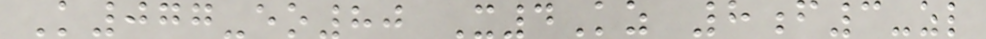K077-eo80 X4Kz 8f3-zl
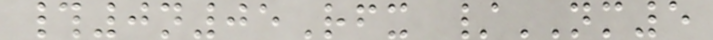#0n05Rfx /NM5
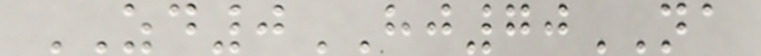ZD0HJ70NA
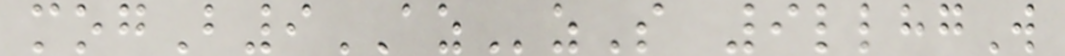mogB9AZzS 9llhgW
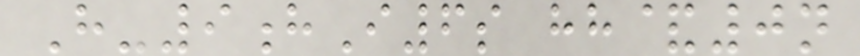H-9hI6s hh&0n
